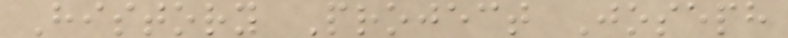History Project Joseph
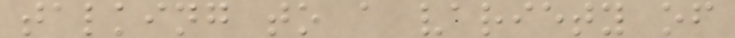talking to a variety of
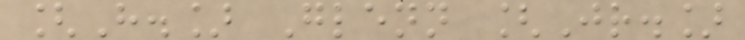[H.] Glenn [Jr.]
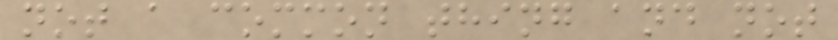not a common thing and not
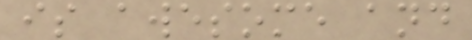is awesome and
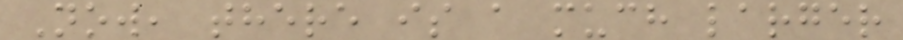Now, there is a much larger
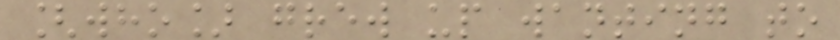[who] grew up wanting to
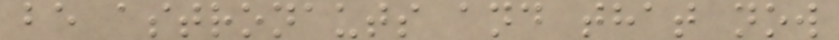be astronauts and that now
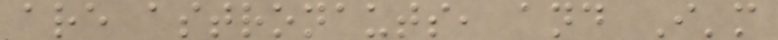are astronauts, and I'm
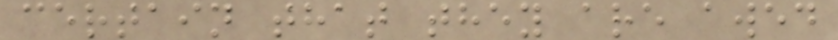certain that they are awed
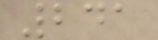241
